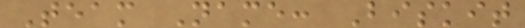Team Name: Biskit
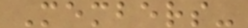Members-
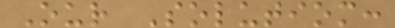Our Solutiom:
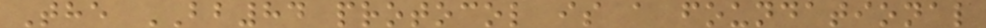The BB84 protocol is a foundational
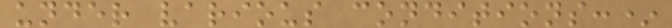under various conditions:*
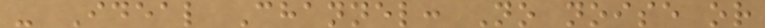- Ideal Channel: No noise or
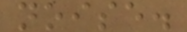noise.
